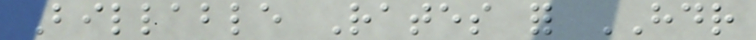Billable Rates for HDR
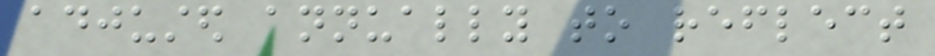adjusted annually to reflect
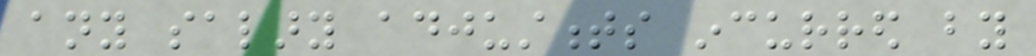any salary adjustments incurred by
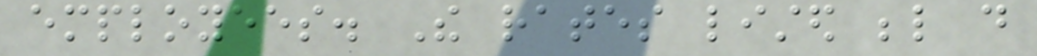employees. The rates listed below do
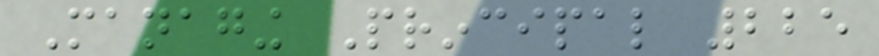Managing Principal 225
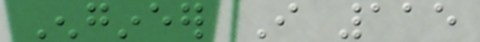Engineer I 115
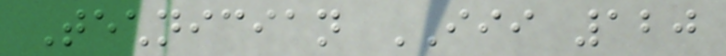Technician III 120
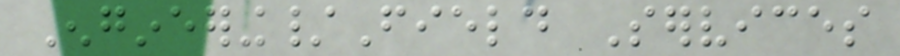Engineering/Field Services
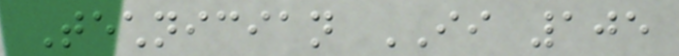Technician II 105
